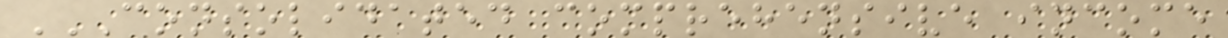CONSOLIDATED COMPREHENSIVE INCOME
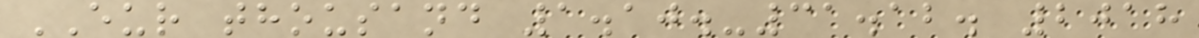EUR thousand 1.10.-31.12. 2018
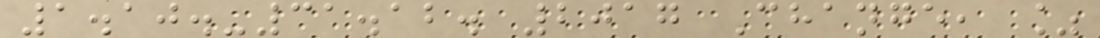1.10.-31.12. 2017 Change, %
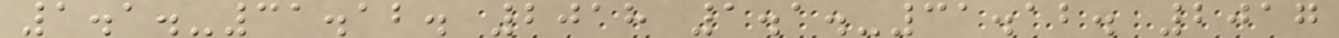1.1.-31.12. 2018 1.1.-31.12. 2017
